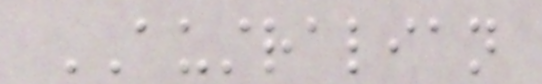AUSTRALIAN
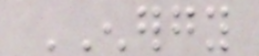ENERGY
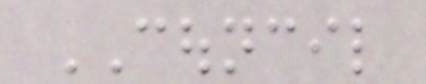COUNCIL
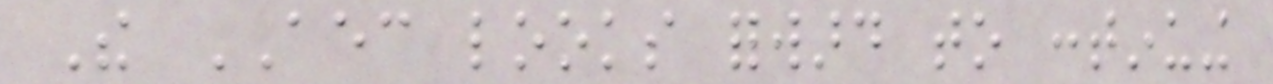The AEC looks forward to continuing
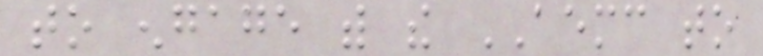to engage with the AEMC to
